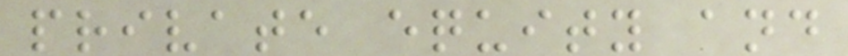private equity and
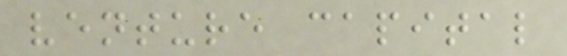venture capital
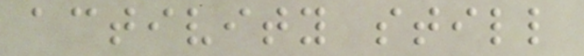activity still
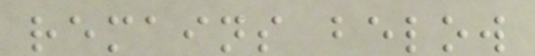remains below
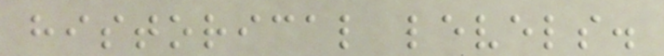historical levels.
